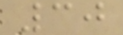30
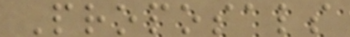Proposals
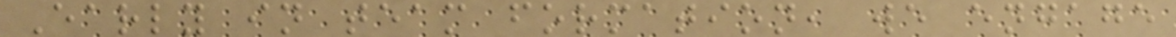Early in team formation, we engage
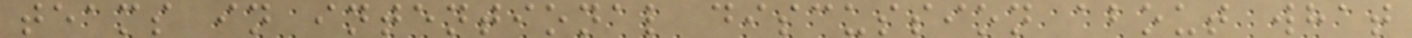teams in intentional discussion about what
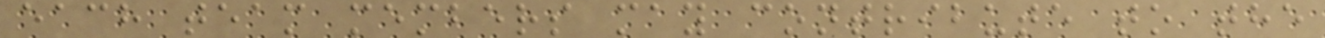each team members may contribute to the
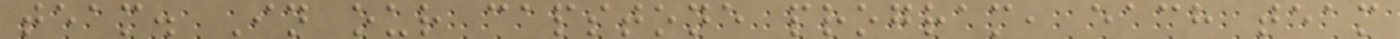team. In our capstone program, each team
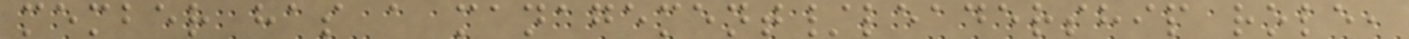member has a management/leadership role,
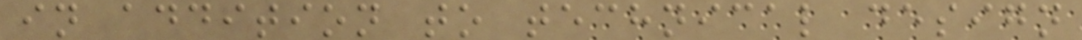in addition to technical design
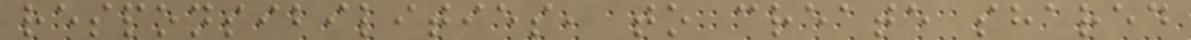responsibilities, to create shared
